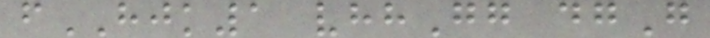fHJK1 vhhGg dgG
